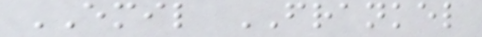EMIL FRANKEL
